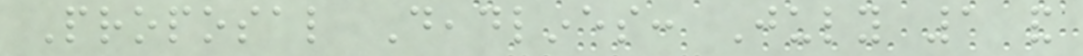Proposal Deadlines: July 1 and
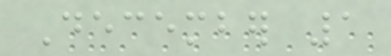December 1
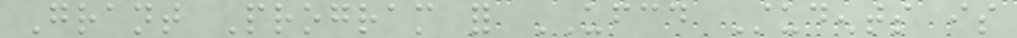Grant Program for UFCD Students is
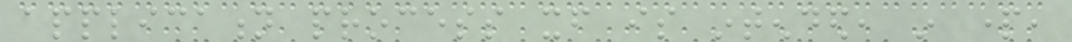application process itself is intended, in part,
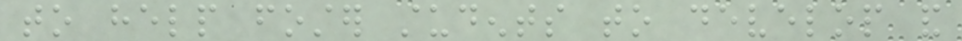to help foster students to develop and
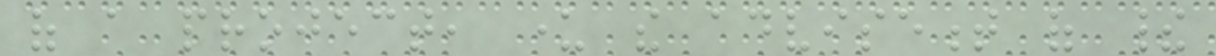of a project, under the advisement of their
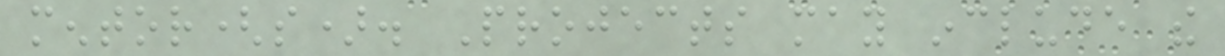mentor(s). Projects may include the
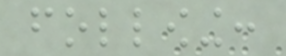following:
